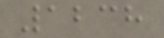1238
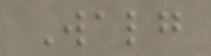Walg
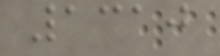1310
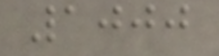1000
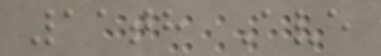11th Ave
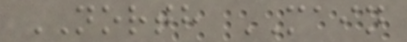NORTH MAIN
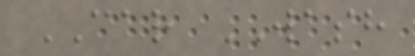CAR WASH
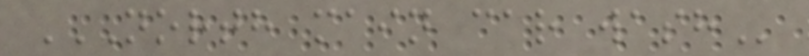NORTH MAIN CAR WASH
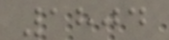1804
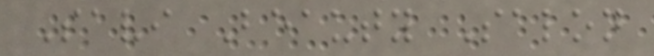Savi Beauty Salon
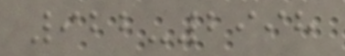922-2998
